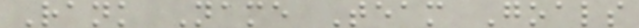Rank Name Team Goals
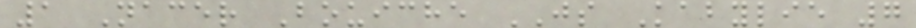1 Nacer Bouiche JS Kabylie 7
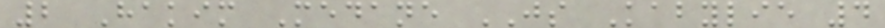2 Hakim Medane JS Kabylie 4
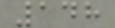148
